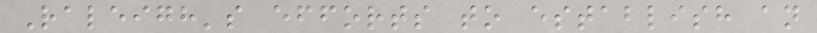Raleigh's efforts to establish an
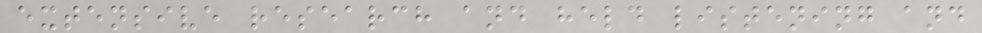extensive research and held listening and
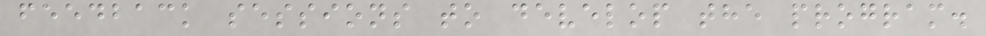feedback sessions to develop the program.
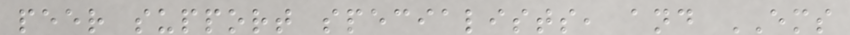peer support specialists, and EMS
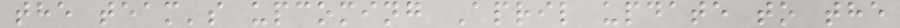the team's upcoming April update to the
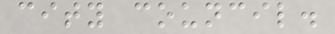city council.
